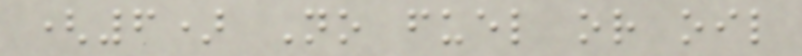(6) No fuel or oil
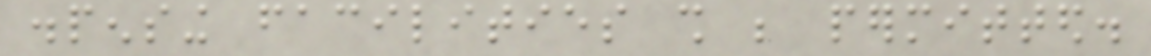dispensing facilities shall be permitted.
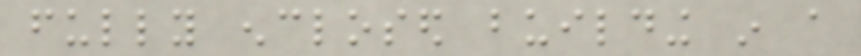fully enclosed building in a
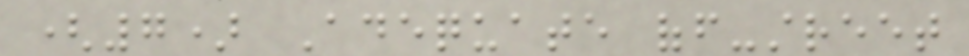(7) Adequate off-street
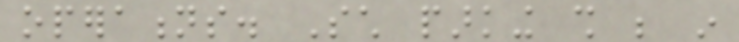operations. Such parking shall be in
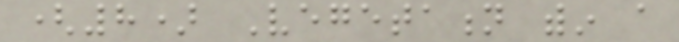(8) Vegetation within a
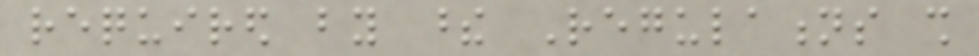required by these Regulations shall
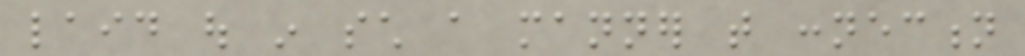laid out in such a manner that connection
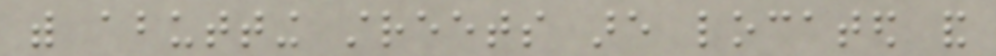with abutting streets are located and
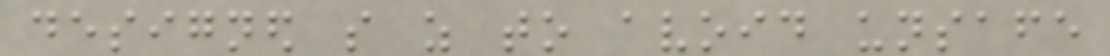designed so as to avoid unsafe
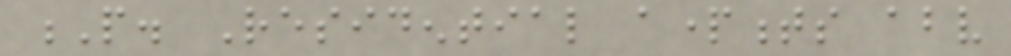P. Residential apartments above
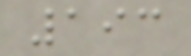193
